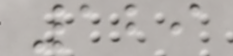129
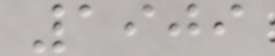1909
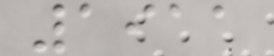1911
